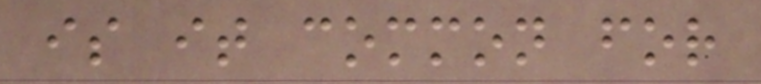is it common for
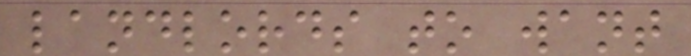landlords to want
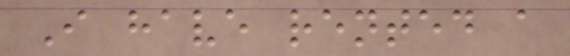I have rented a
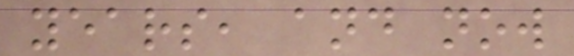years, and now
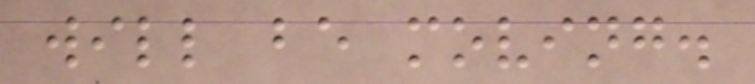will be moving.
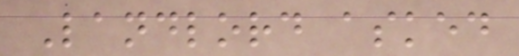Landlord asked
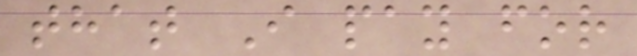that I pay for
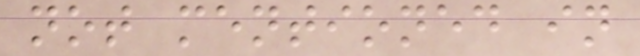not mentioned in
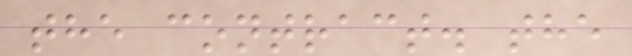the contract. the
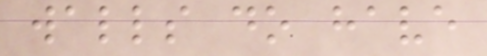walls do have
